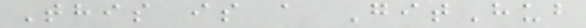This is a GitHub
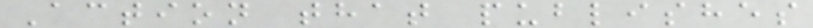Action that publishes
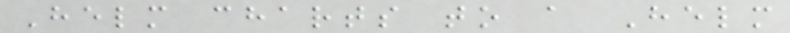Helm charts to a Helm
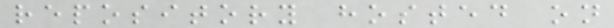repository hosted on
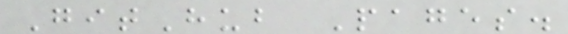GitHub Pages.
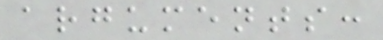arguments:
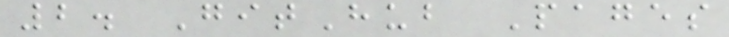2. GitHub Pages
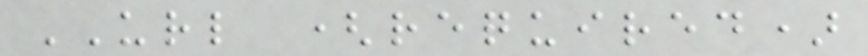URL (required)
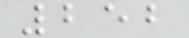252
